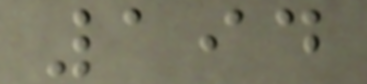194
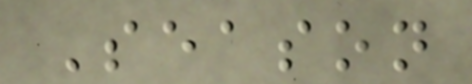Season
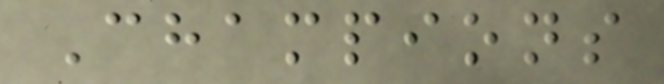Champions
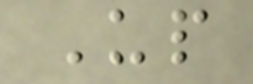Up
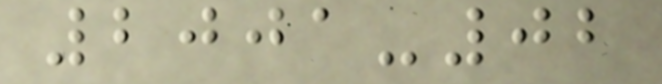2001-02
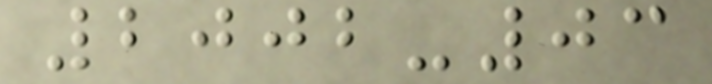2002-03
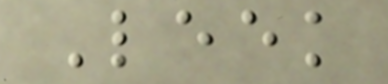Leek
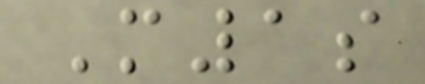M1s
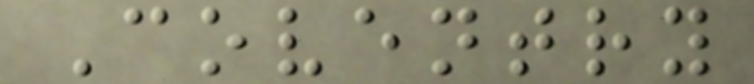Coventry
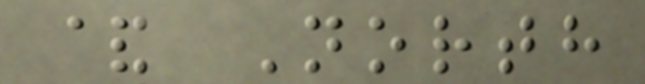& North
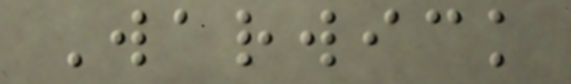Warwick
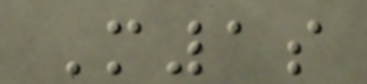M1s
